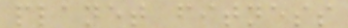planet fitness
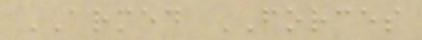ARMED FORCES
